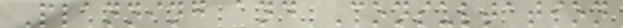Planning and Consultation
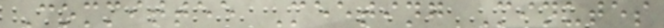Committee Meeting Minutes
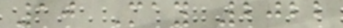10 May 2022
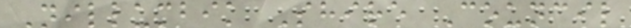Nillumbik Shire Council
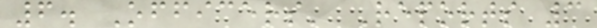6. Officers' Reports 3
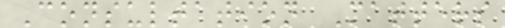Consultation Matters
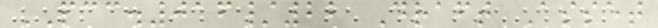PCC.016/22 Draft Asset
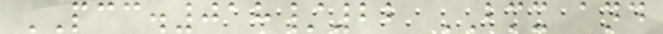PCC.018/22 BMX and
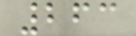263
